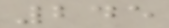245
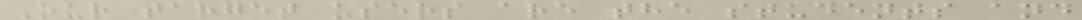Our target users are the students and
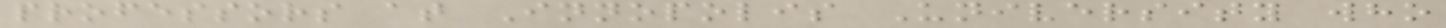professors at Innopolis University who
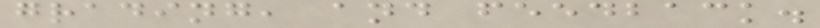grading, and feedback.
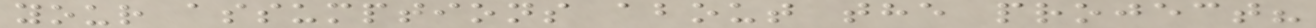your assumptions about the project?
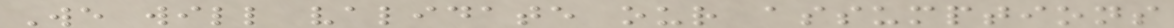We will validate our assumptions
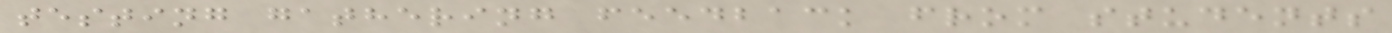testing gathering feedback from students
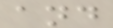and
